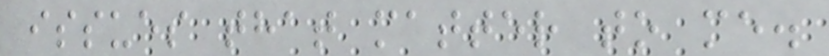issues that matter to me.
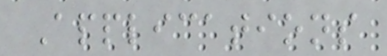Applications
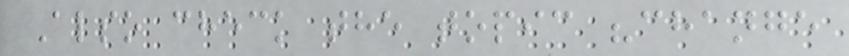Also check the topic "change
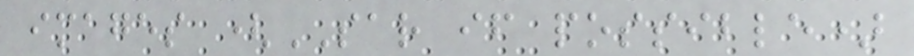images (SAR if possible)
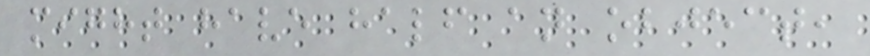might have half an object,
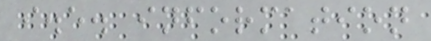i.e. information
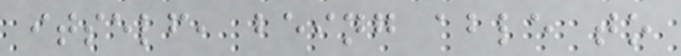itself, being able to
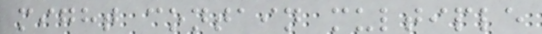might contain multiple
